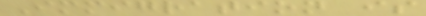Immigration is
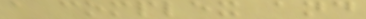a complex and
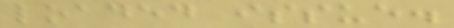loaded issue.
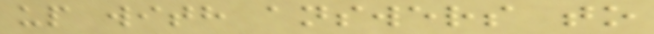up with answers to
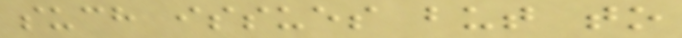such issues but to
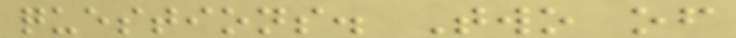questions. Two of
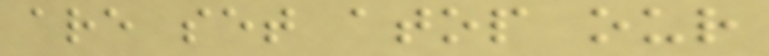are set atop our
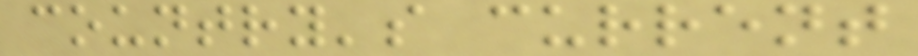country's current
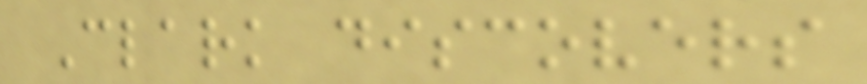Clark discovers
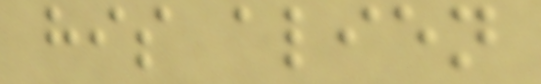his alien
